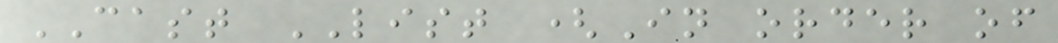CAST LIST (In order of
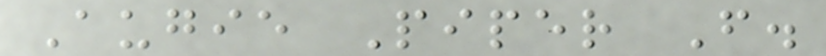Augie Piper F.
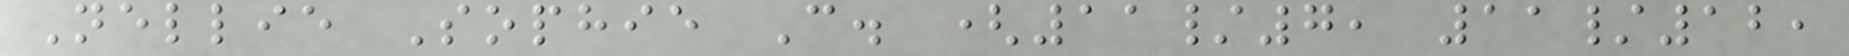Nellie Sophie C. (11/7, 11/12,
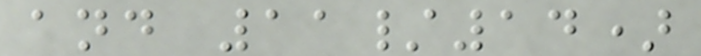and 11/14)
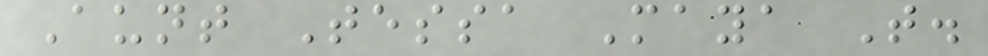Aunt Tessa Maya T.
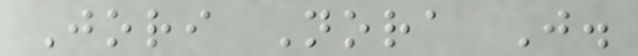Jori Nora J.
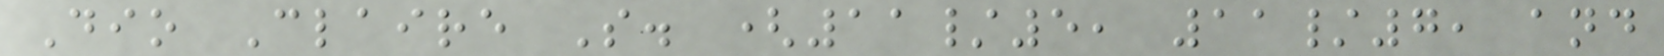Dio Claire S. (11/5, 11/7, and
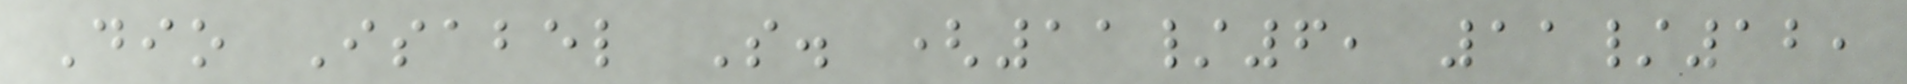Dio Isabel S. (11/6, 11/12,
